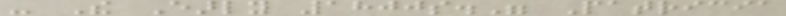- The Early 1800s." Patricia
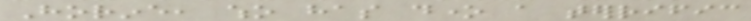Horine, who has done a terrific
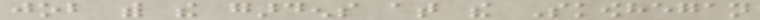job with the gardens at the Skowhegan
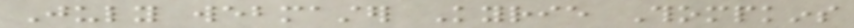July webmaster Kyrie Thompkins
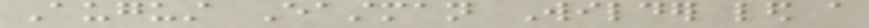August Eastman Wilder led a
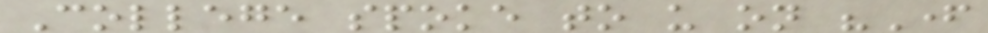College spoke to us on "Father
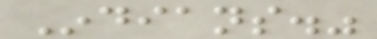Indians."
